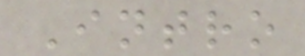Intro
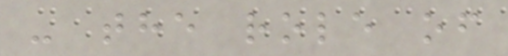- the role of
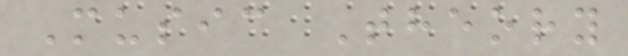Music Theory
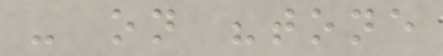- on "tone
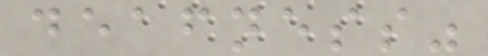deafness"
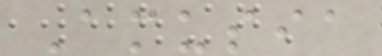Amusia
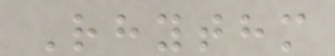Rhythm
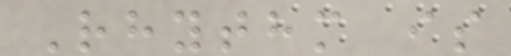Rhythm is
